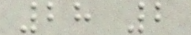28 2
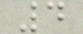4
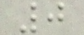0
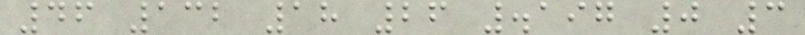46 132 18 26 .197 0 3
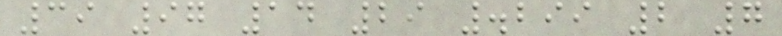39 97 14 29 .299 2 7
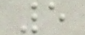5
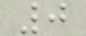0
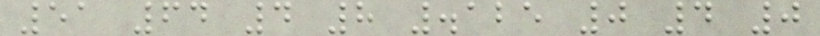51 64 4 8 .125 0 4 0
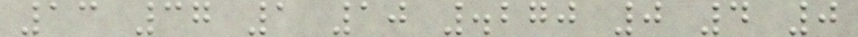13 37 1 10 .270 0 4 0
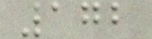172
